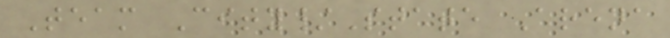Team City/State Arena
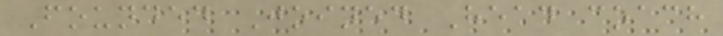Founded Joined Head coach
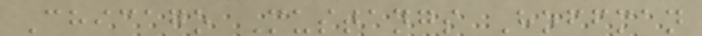Chicago Mustangs Hoffman
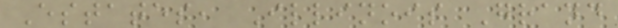Estates, Illinois Grand
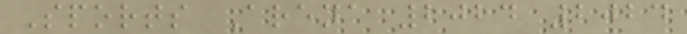Sports Arena 2024 2024
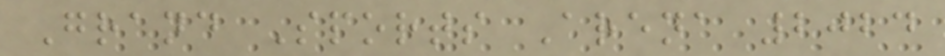Grand Sports Arena 2024
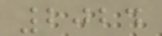2024
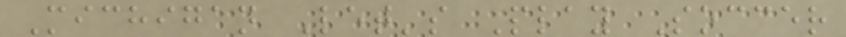Michigan Let's Play Soccer
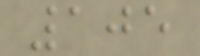105
